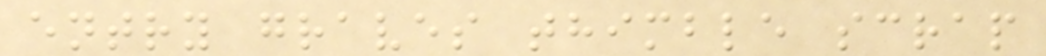entry graves thimble scrap
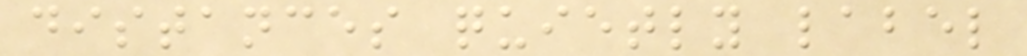distances quietly label
